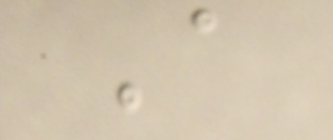A
